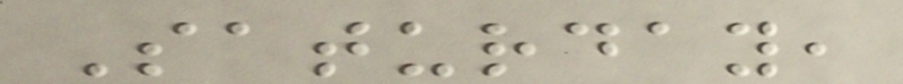Saturday,
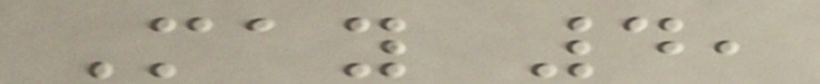May 4,
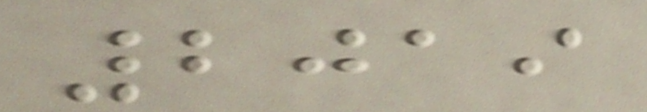2019
